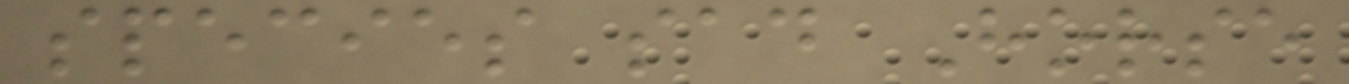species sad Horse
